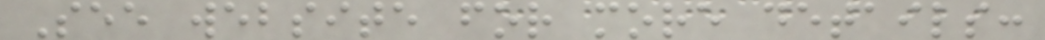See website for more details:
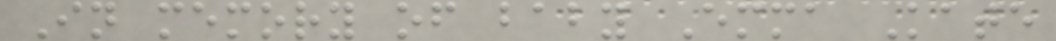In memory of baby Emma Kate
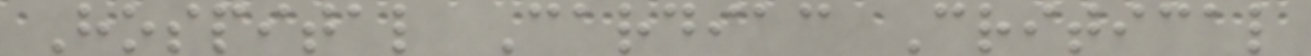Hospital Cardiac Critical
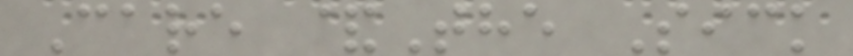Care &The Sick
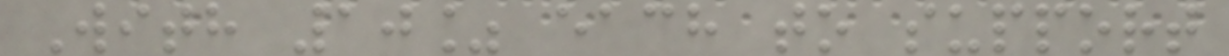With 10% each to support
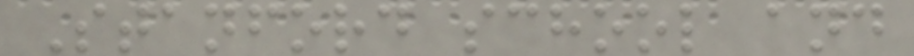Stanford school and
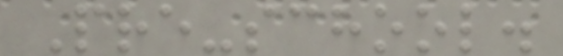Pre-school.
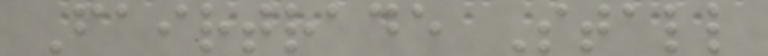Fairtrade Stall
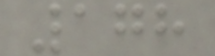178
